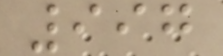997
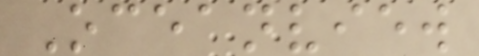Oceanview
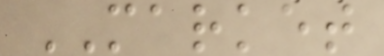MARKET
